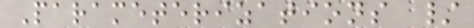Parameterizations /
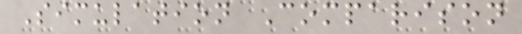Simulation Comparison
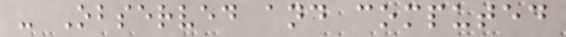- Observed and computed
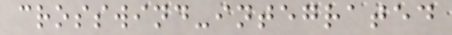crosswind-integrated
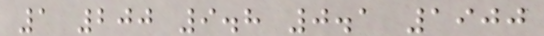1 200 9.8 0.1 1900
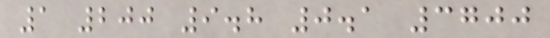1 200 9.8 0.1 3700
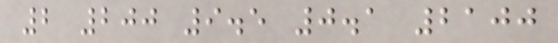2 200 9.5 0.1 2100
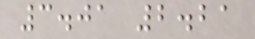3.01 2.21
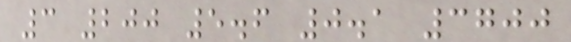3 200 5.6 0.1 3700
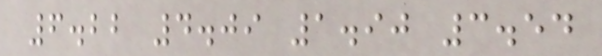6.22 4.09 1.90 3.54
